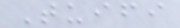Tuifi
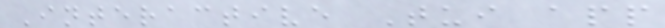Interactive Tui app
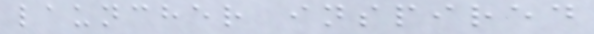launcher inspired
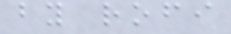by rofi
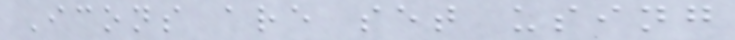Icons are set using
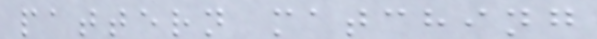pattern matching
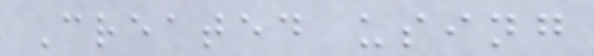Created using
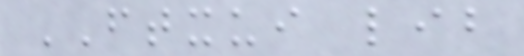FTXUI lib
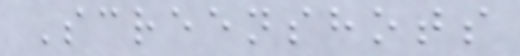Screenshots
